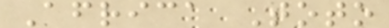Africa Toto
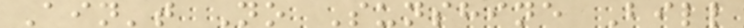Ain't No Sunshine Bill
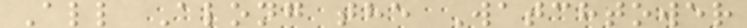All Along the Watchtower
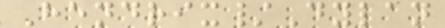Hendrix/Dylan
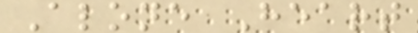Alone Heart
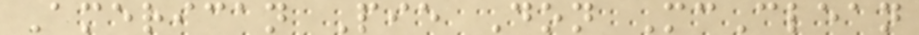American Pie Don McClean
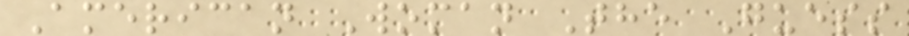American Woman The Guess
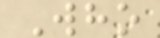Who
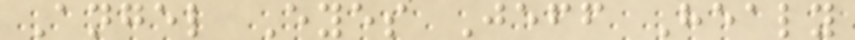Angel Eyes Jeff Healy
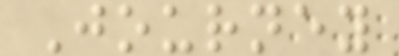Journey
